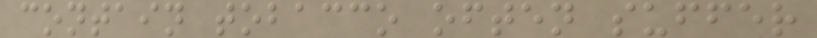contain tobacco often suffer
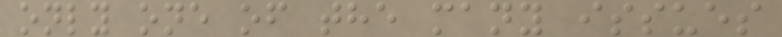only one of the many issues
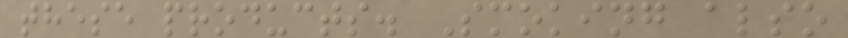these products. Smoking also
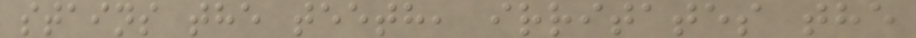stains the teeth, irritates the
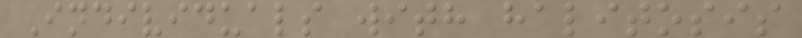Individuals with halitosis
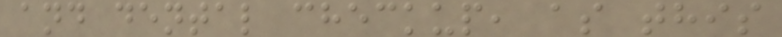and dental checkup, as this
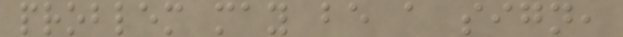problem may be a sign,
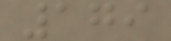179
